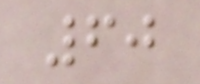60
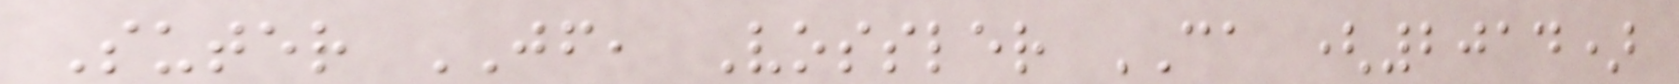Suter JF, Vossler CA (2014)
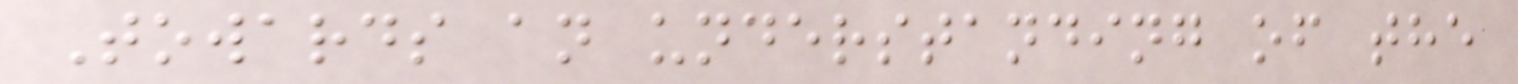Towards an understanding of the
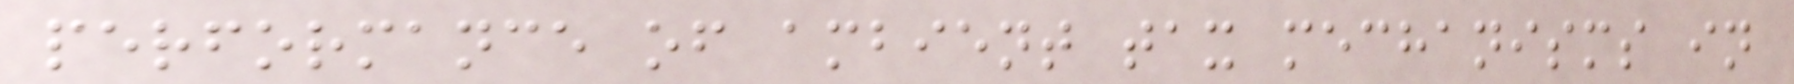performance of ambient tax mechanisms in
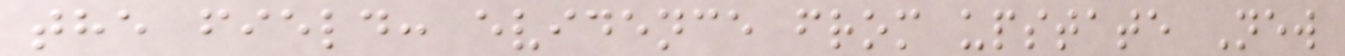the field: evidence from upstate New
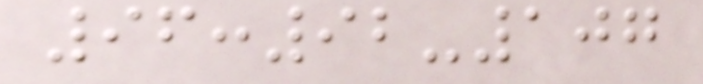96:92-107
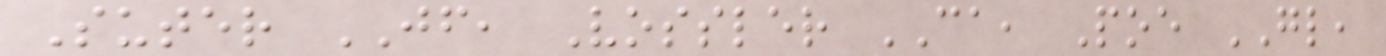Suter JF, Vossler CA, Poe GL,
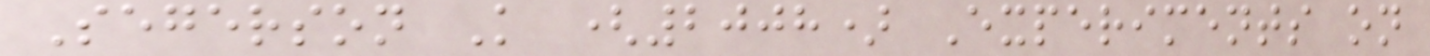Segerson K (2008) Experiments on
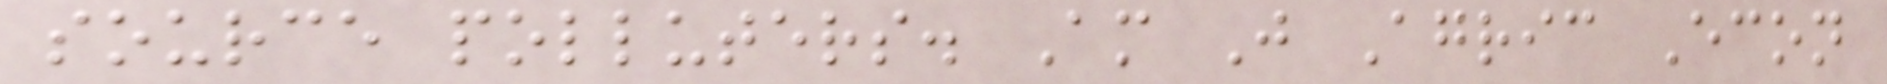source polluters. Am J Agric Econ
